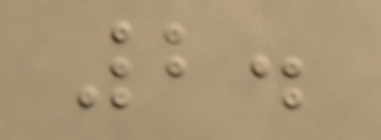2.
